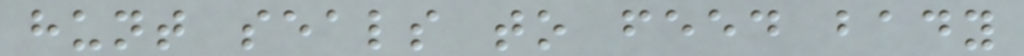hunt seals to feed bady
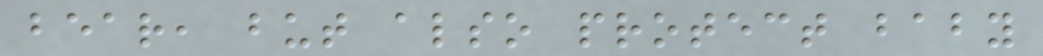bear, but also protect baby
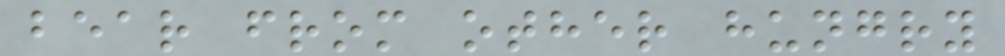bear from other hungry
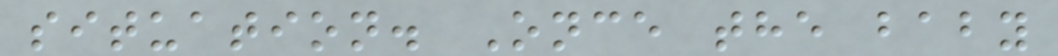situation. Once the baby
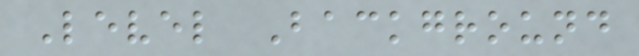Level Background
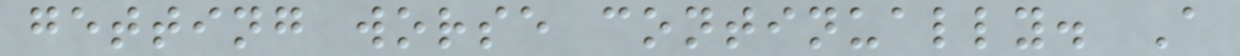getting worse continually. A
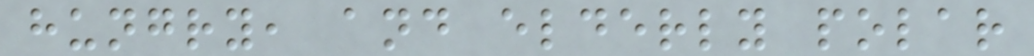hungry, and elderly polar
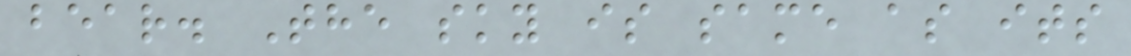bear. The sky is same as its
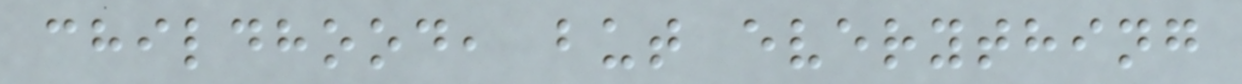childhood, but everything
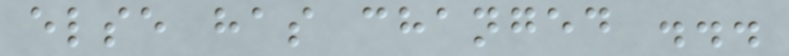else has changed ...
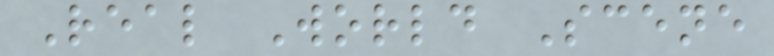Real World Scene
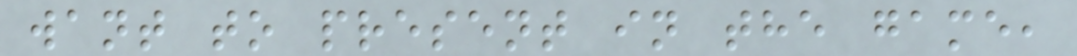want to present in the game,
